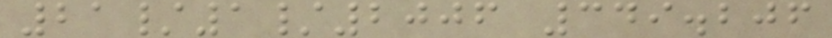21/1/2006 349.206
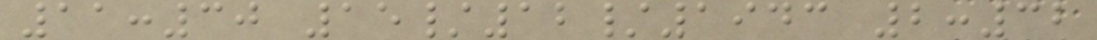11:30 15/12/1943 2:32
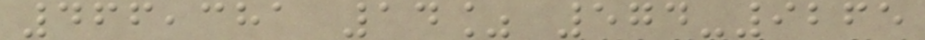466,381 14% 574-9265
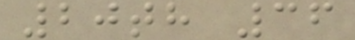20th 36
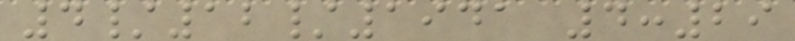4/12/1941 4:29
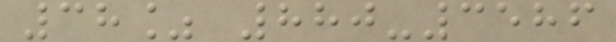38% 880-3586
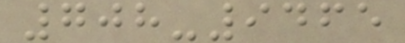708-9465
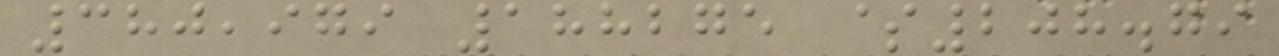380,979 188275 $208.79
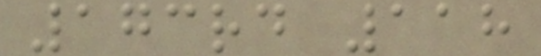173rd 118
